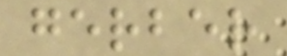gerber
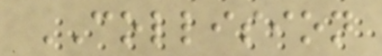COLLISION
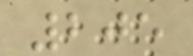205
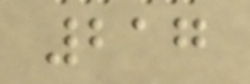217
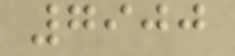7900
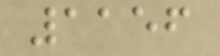1156
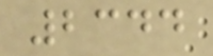2344
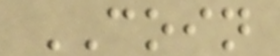COIN
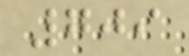709
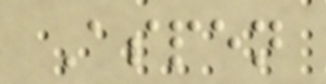Aspen
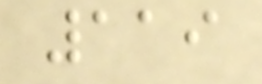119
